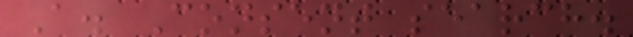A. Consent search.
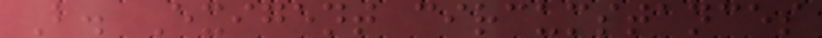B. Exigent circumstances
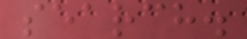search.
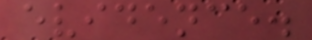evidence.
